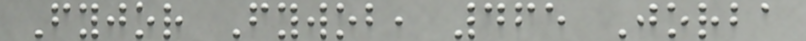Fyjor Fywob, 465 Jorba
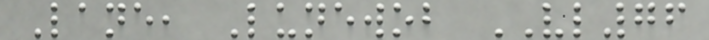Lane, Lunewob VL76
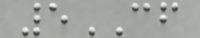5CF
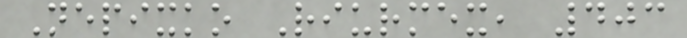Nepixko Riurmex, 403
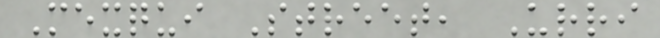Mexqui Street, Urri
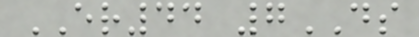ER44 7DS
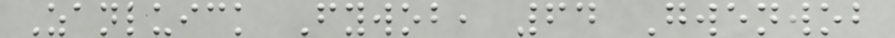Zanluick Fywob, 64 Gwenwob
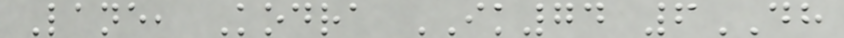Lane, Kodra IK74 6DH
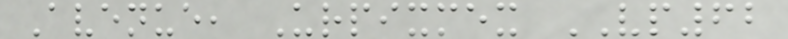Avenue, Urpixmex VP62
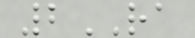2RA
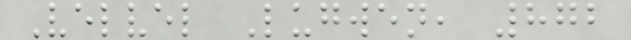Velvel Lugwen, 872
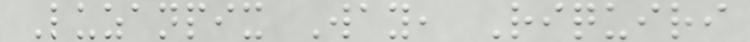Luzanpix Way, Riquiri
